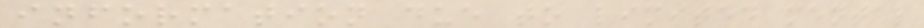information due to limited mental
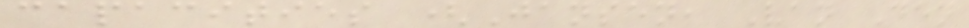capacities (Jansen, Van Den
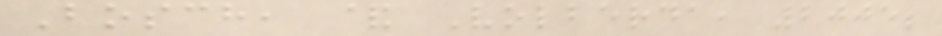Bosch, & Volberda, 2005;
